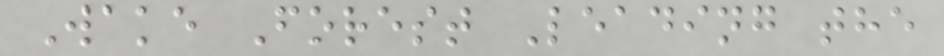Wake Forest Leading the
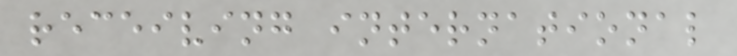receiving international
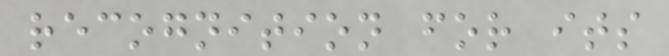recognition for its
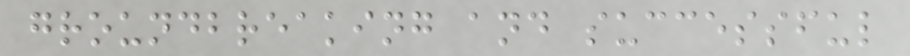groundbreaking and successful
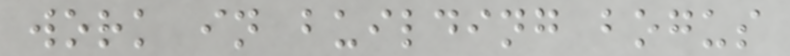work in building bogus
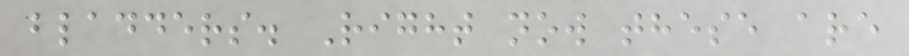bladders. Right now these are
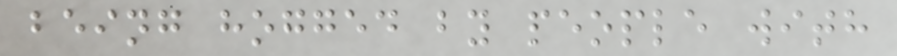being hogged by people with
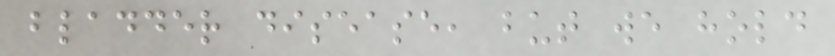bladder disease, but we hold
